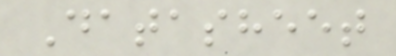Datasheet
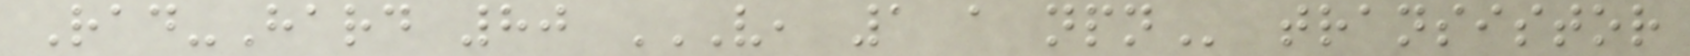Rad-Hard 80 V, 1 A NPN transistor
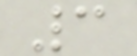3
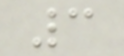3
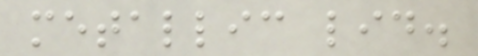metallic lid.
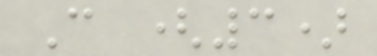C (3)
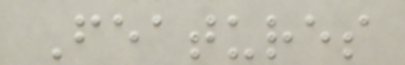Features
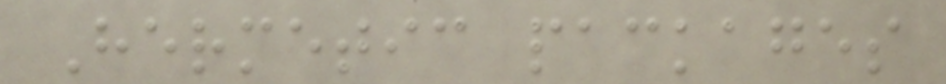Hermetic packages
